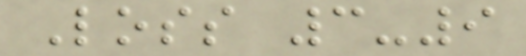Loss 3-9
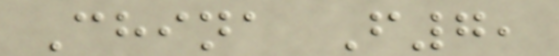China F7,
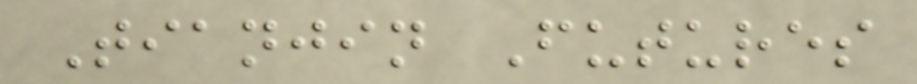Tianjin Futures
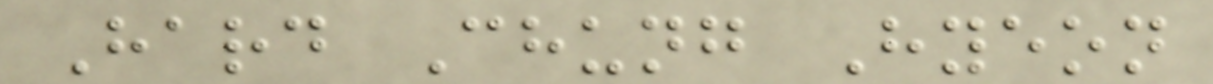Hard Chung Hyeon
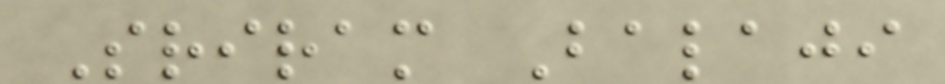Sriram Balaji
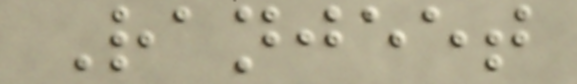Ranjeet
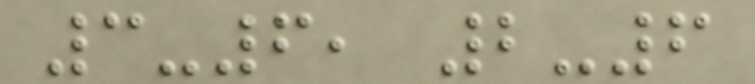3-6, 2-6
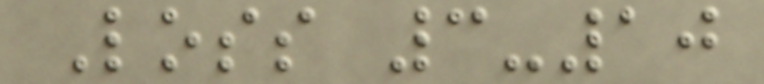Loss 3-10
